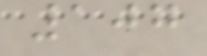107
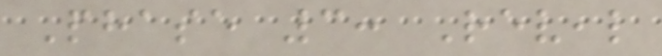Phase 3: Reveal
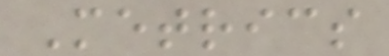Metrics
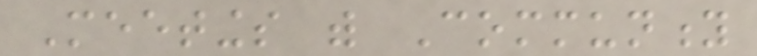Meetings with Community
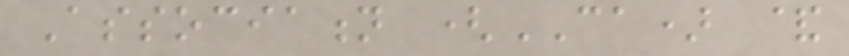Association (CA) &
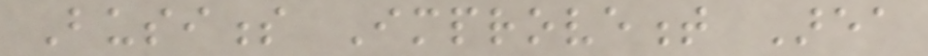Business Improvement Area
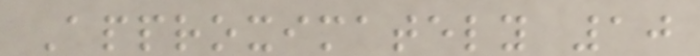Approximately 10
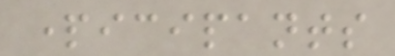participants
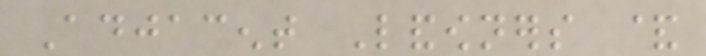Adjacent Landowners &
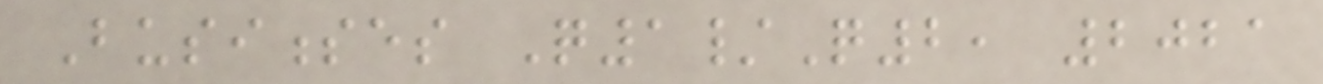Businesses Q1/Q2, 2021
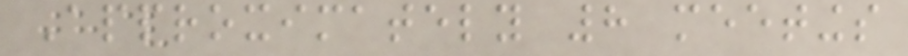Approximately 8 meetings
